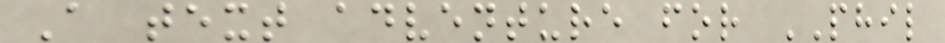A text adventure for PHIL
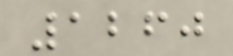1260
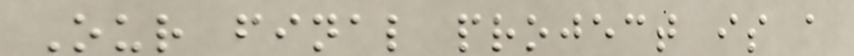Our final project is a
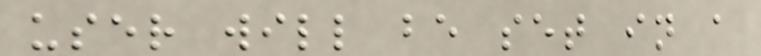user will be set in a
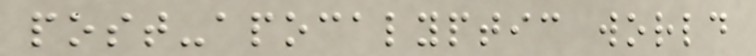post-apocalyptic world
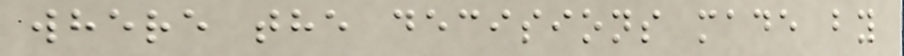where the decisions made by
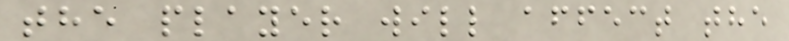the player will affect the
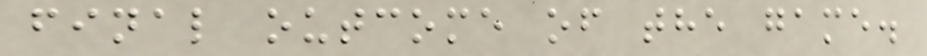final outcome of the game.
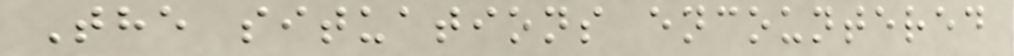The situations encountered
